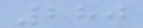280
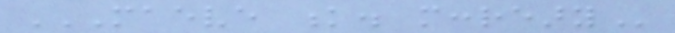MAEVE K. MCCREARY
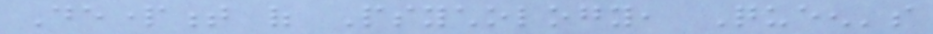Department of Psychology, Queen's
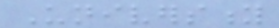University
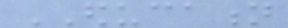EDUCATION
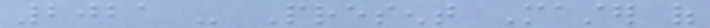2021 - Present Master of
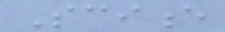Science
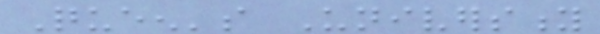Queen's University
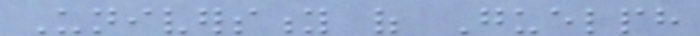University of Guelph
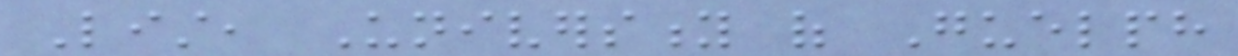List, University of Guelph
